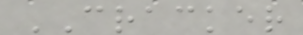CRACKER
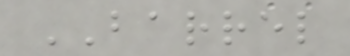BARREL
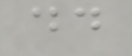dd
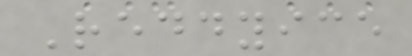Reddyice
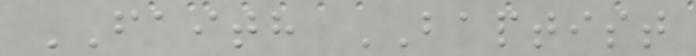FAITH BAPTIST
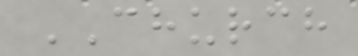CHURCH
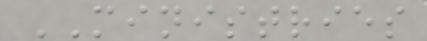MINISTRIES
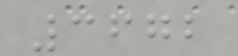3672
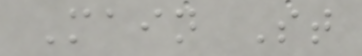Main St
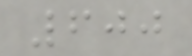600
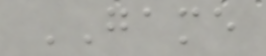GAME
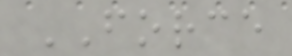FORCE
